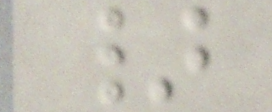}
